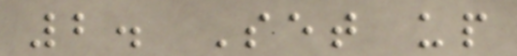2. Set up
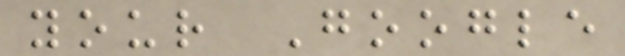your Google
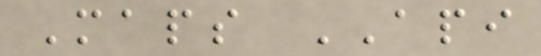Maps API
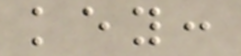key:
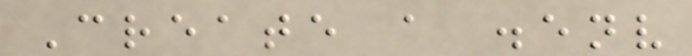Create a .env
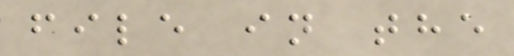file in the
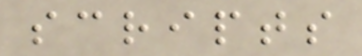scripts
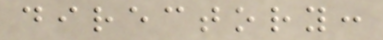directory:
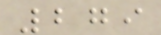279
